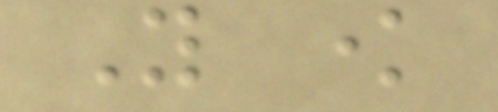You know
